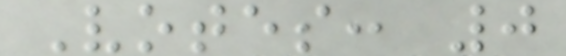Votes: 0
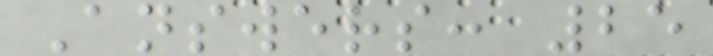Answers: 25
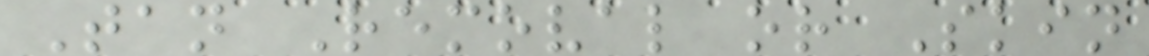Tan Removal or Skin
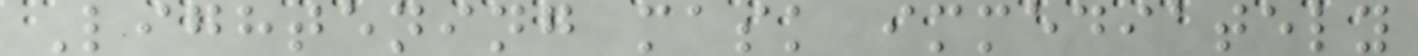Lightening mask immediately
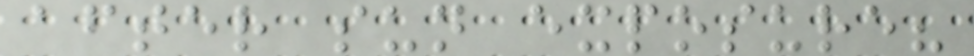after sun exposure?
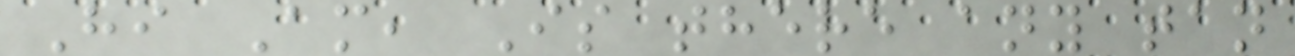Hi Am, Is there any tan
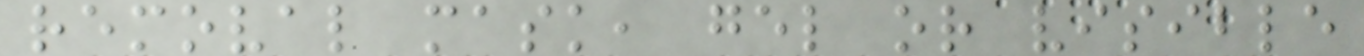removal mask, gel or visible
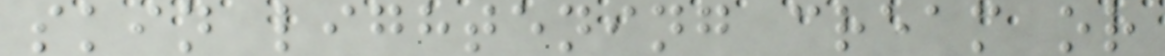skin lightening cream or
